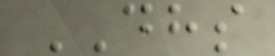DHS
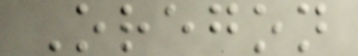Oregon
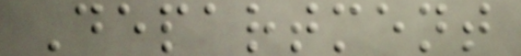Department
